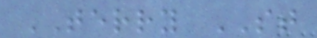TERRY ST
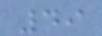49
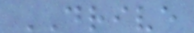DRIVE
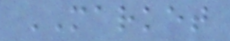MARKET
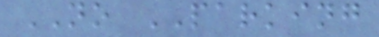NO PARKING
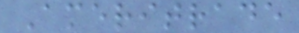Ameritrade
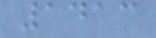1413
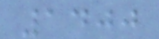1400
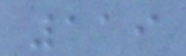119
